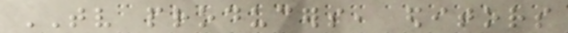TV producers, editors
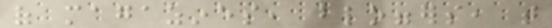of magazines, bloggers, that
